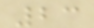23
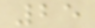25
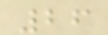26
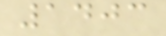1403
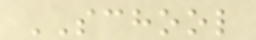SCHOOL
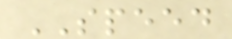SPEED
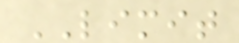LIMIT
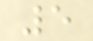5
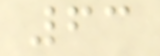63
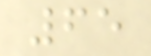65
